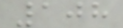108
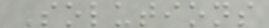Solutions
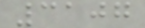3107
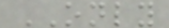ONLY
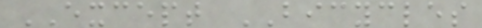EXCEPT BICYCLES
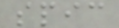spic
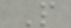P
